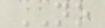NO
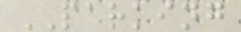PARKING
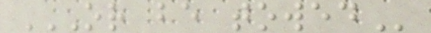OR BE TOWED
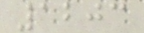1203
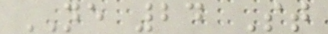NE 24 St
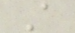A
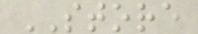STORE
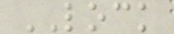LOCK
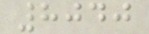8040
